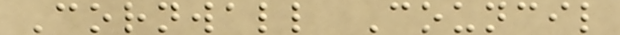Cornwall Council
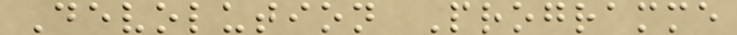Devolution Programme
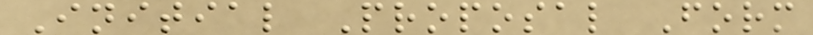Initial Proposal Form
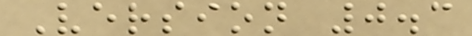Version 0.3
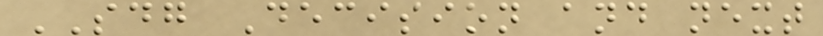SDG Decision and next
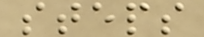steps
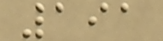191
